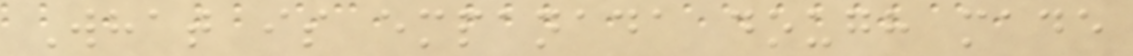What is empanada dough made
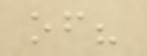of?
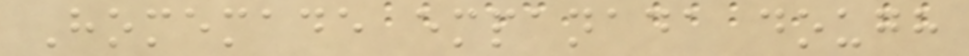Homemade empanada dough
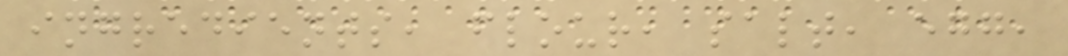ingredients, flour, salt, egg,
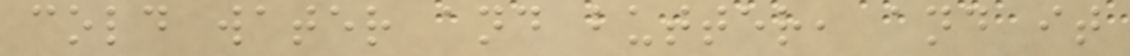cold water and butter, and it
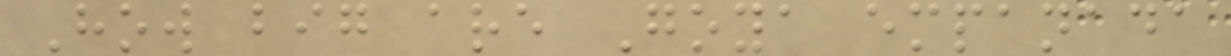How big are Goya empanada
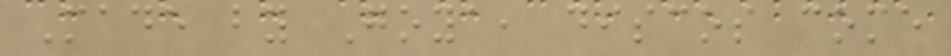Made by Goya, discos come
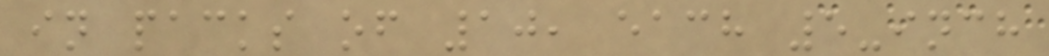in packs of 10, each 5-inch
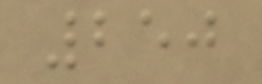250
